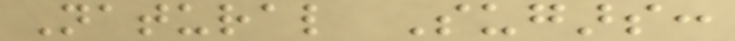Natural Sugars:
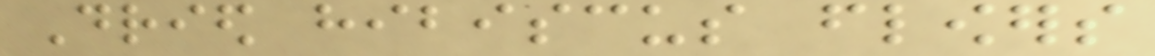Dried hibiscus flowers
